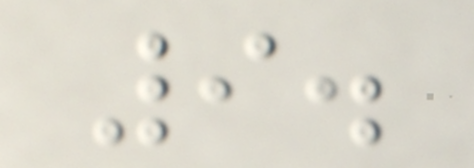9.
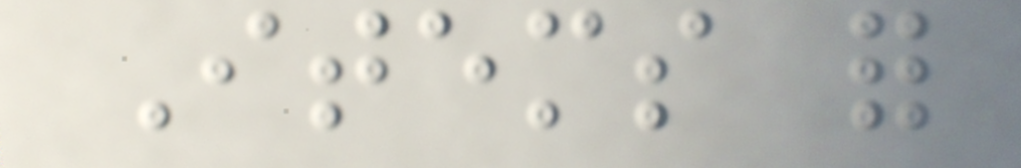Items for
